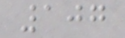107
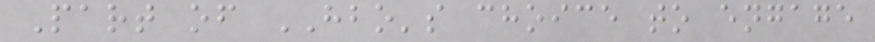Part of HBO's choice to engage
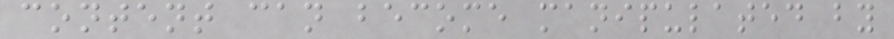content can become manipulated by
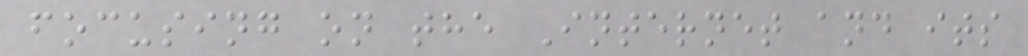focusing on the Internet and its
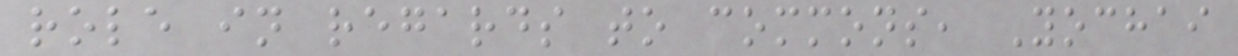role in regards to commons, Yochai
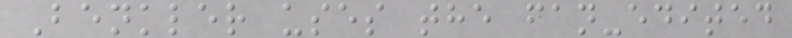Benkler uses the fan-edited
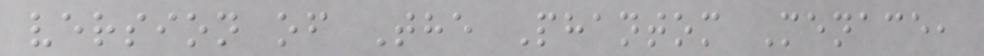version of The Phantom Menace,
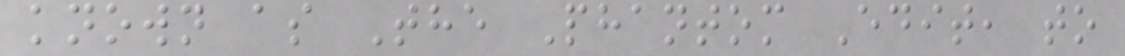known as The Phantom Edit, to
